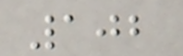102
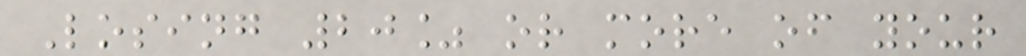Losing 20% or more of your
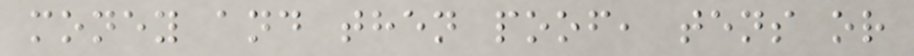money and then poof, tens or
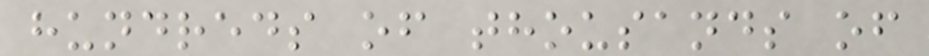hundreds of thousands of
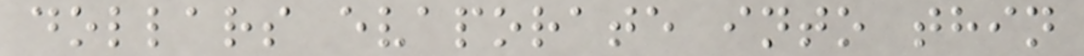dollars evaporate into thin
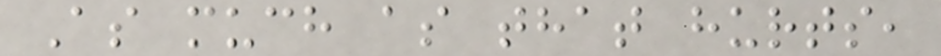As much as that hurts,
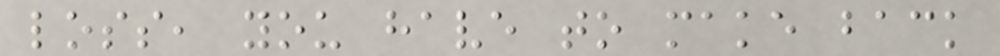loss, you have to make back
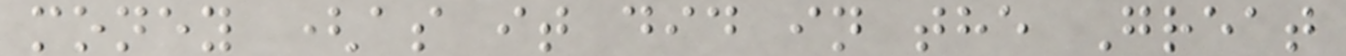money (as it did in the Great
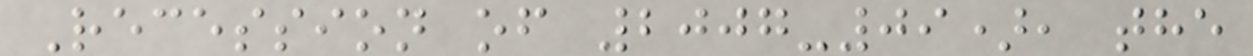Recession of 2007-09), the
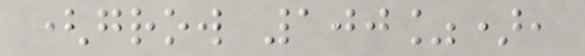(grow 100%),
